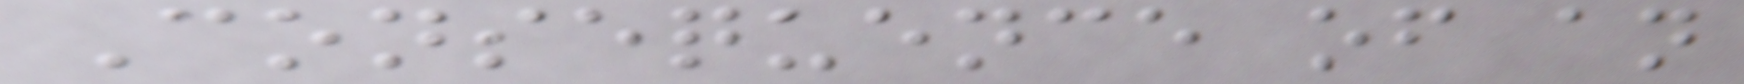Consequence of an
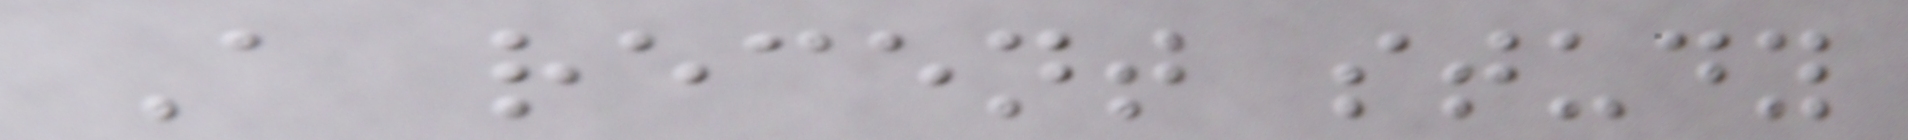A recent study
